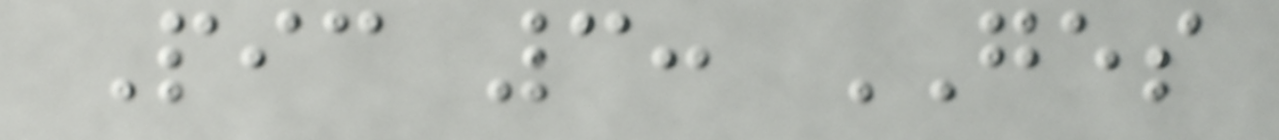Pic 3: GES
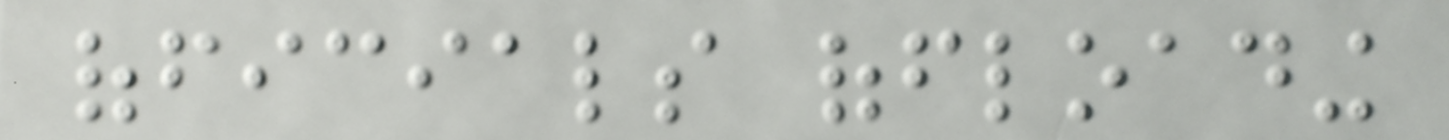officials offloading
